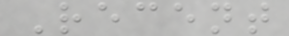Recent
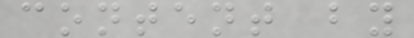content by
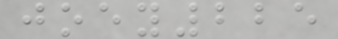joey225
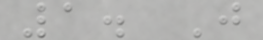1. J
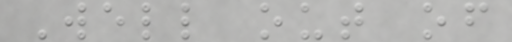Well out of
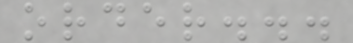order...
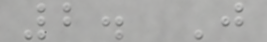2. J
